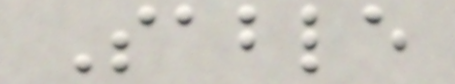Sable
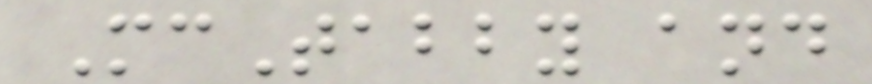McTabby and
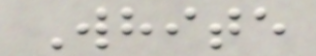White
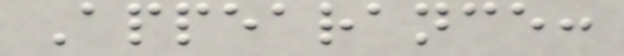Appearance:
